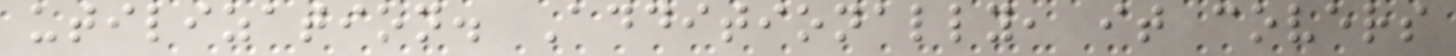utilization. Additionally, it covers
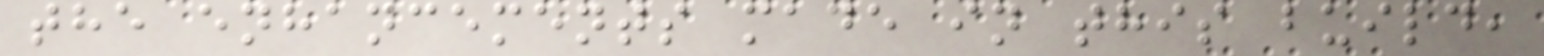the enhancements made in this build,
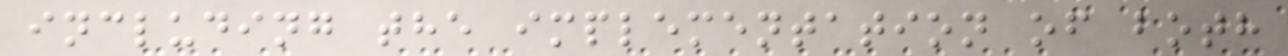including the implementation of both
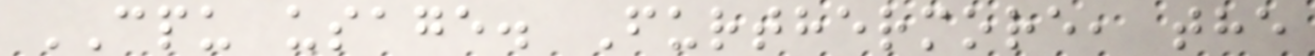CPU usage. Furthermore, the
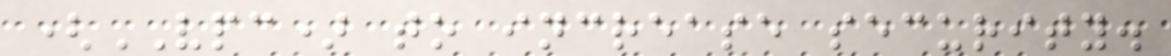(VPC) to increase security.
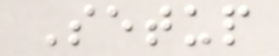Setup
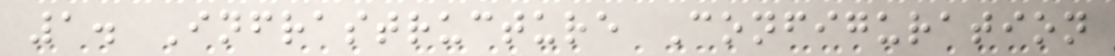1. Infrastructure Configuration
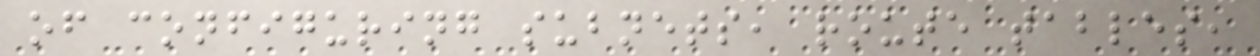of configuring subnets, route tables,
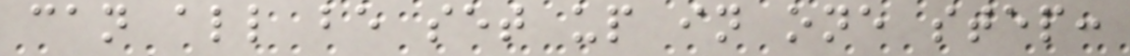can all be set up in one step:
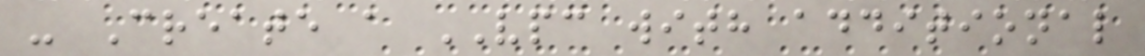- Create a VPC with additional
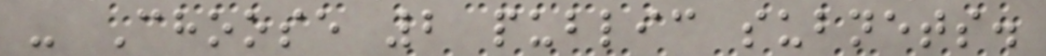- Choose 2 public subnets.
